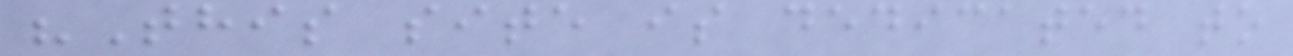"This site is dedicated to
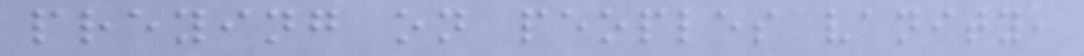preying on peoples vanity,
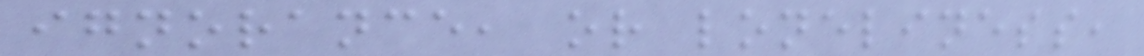ignorance, or loneliness,
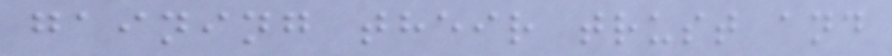gaining their trust and
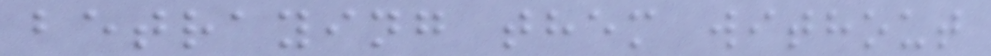betraying them without
